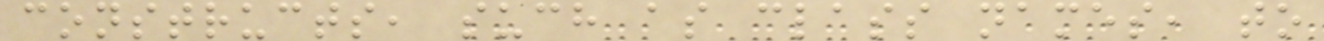constructs, such as class names, to
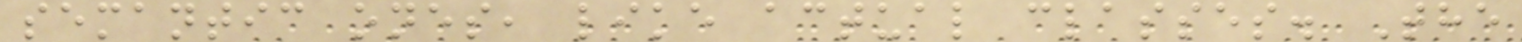semantic ones, like actual classes. The
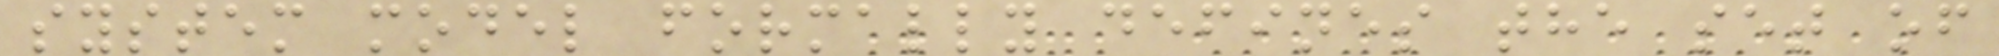system model formally defines the set of
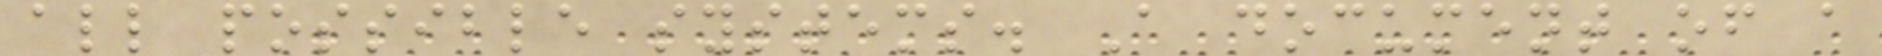all possible systems. A document of a
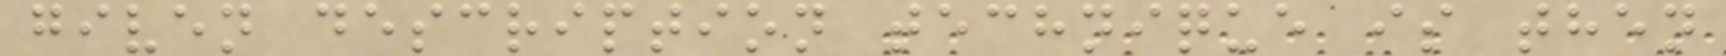given description technique is then
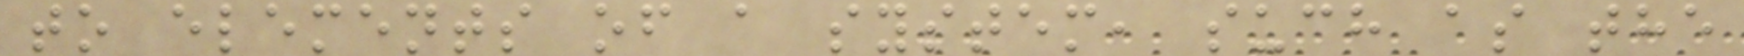to elements of a system, such as the
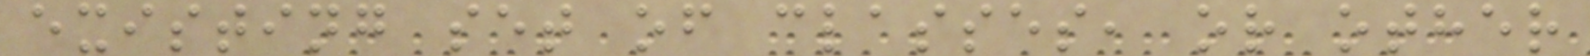existing set of classes, or other
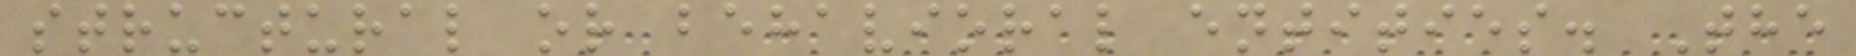structural or behavioral entities. The
